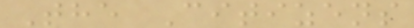The Citizens
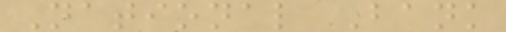National Bank
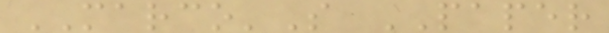MARCO'S PAPER
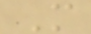M
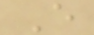E
